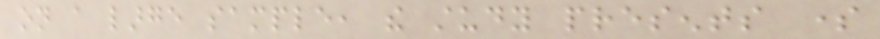on a large sample, the study presents some
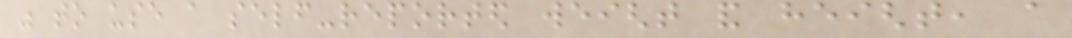was to use a self-reported weight and height, a
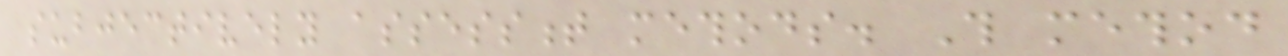subjectively assessment methods. This method
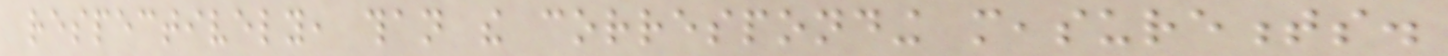respectively, than the corresponding measurements.
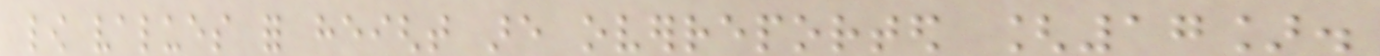low values for height are overreported [17].
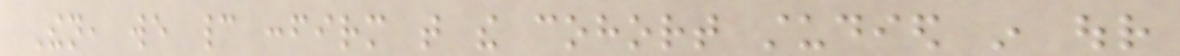Then, we cannot confirm that the cohort studied in our
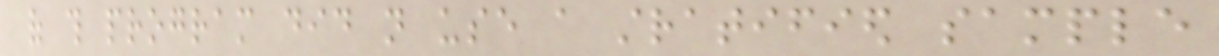of this program did not use a stratified sample
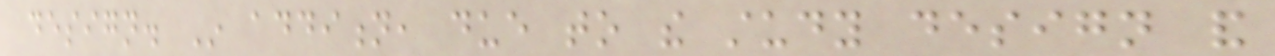design. In addition, due to the study design and
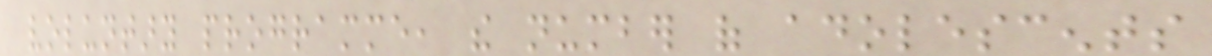voluntary programme, the number of adolescents
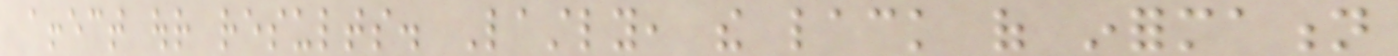affect our results. Lastly, the lack of information
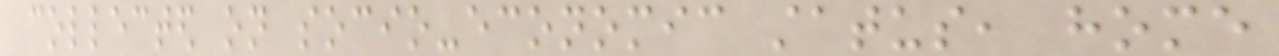collected on socio-economic status, home
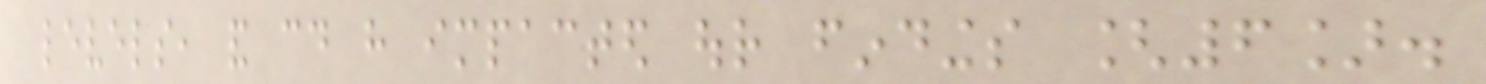levels, and could have impacted our findings [6].
